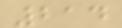214
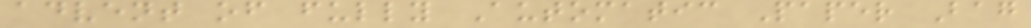advent of fully Automatic Paper Bag
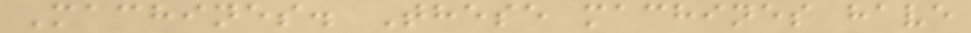Machines. These machines have
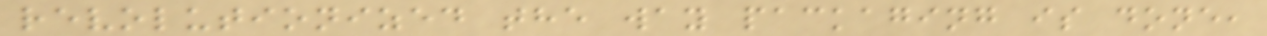revolutionized the way packaging is done,
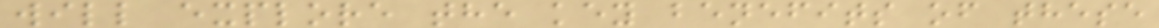will explore the key benefits of these
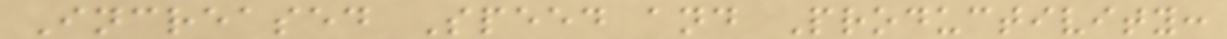Increased Speed and Productivity:
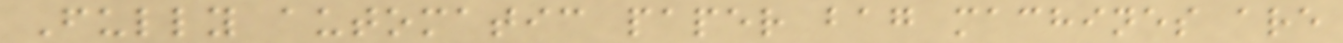Fully automatic paper bag machines are
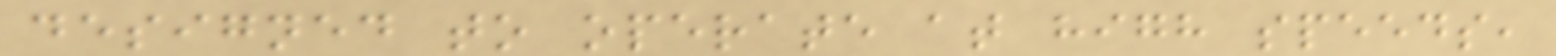designed to operate at high speeds,
